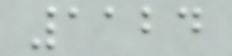1124
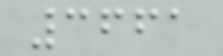3661
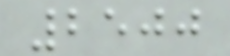2500
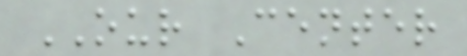OUR Center
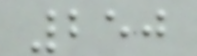250
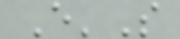E'S
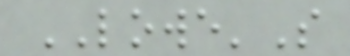LOWE'S
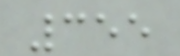355
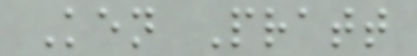Ken Pratt
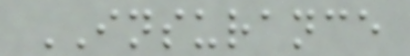INSURANCE
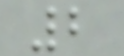2
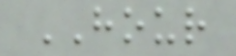HOUR
